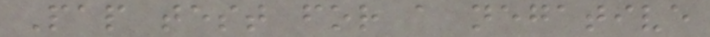Pap test for a negative
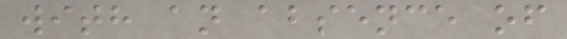with an absence of
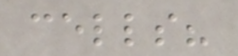cells?
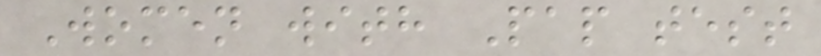Women with Pap test
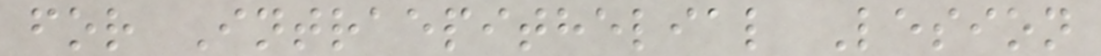for Intraepithelial Lesion
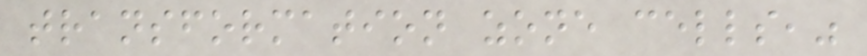transformation zone cells,"
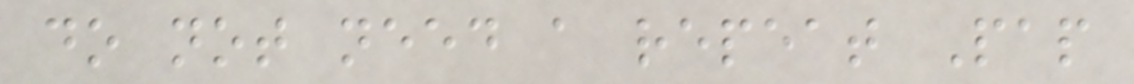do not need a repeat Pap
